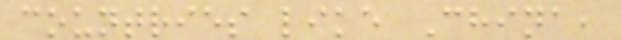countries like China,
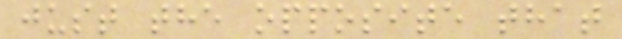just the opposite that
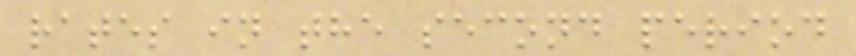rates in the second period
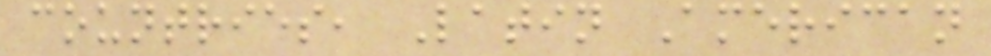countries, Latin American
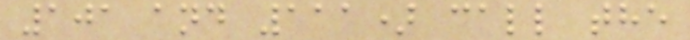101 and 111) call the
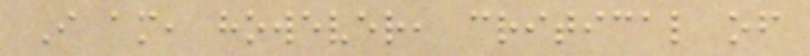I am, however, critical of
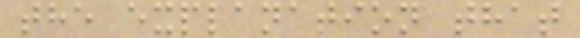the explanation that
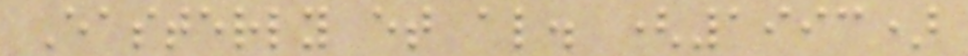Easterly et al. (1993)
